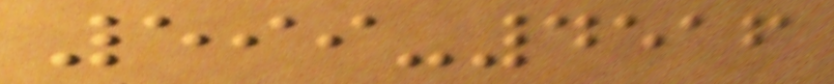599-4516
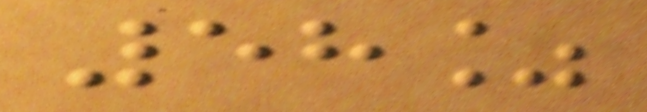58%
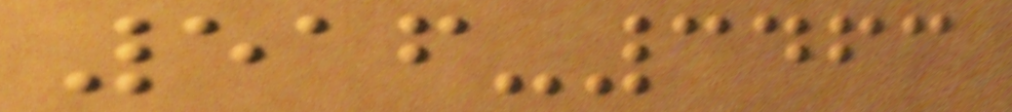516-3463
